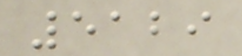5129
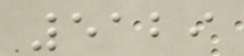5129
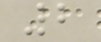2
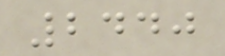2440
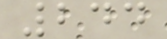244
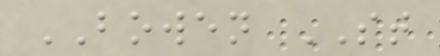BOWEN ST
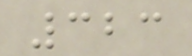323
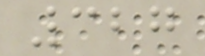327
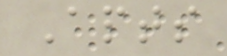Apts
